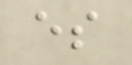es
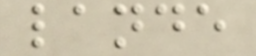lande
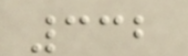332
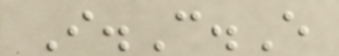I.C.E
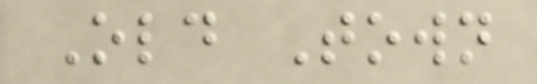Old Town
